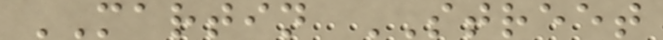MARTIN STREET
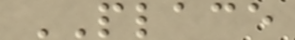PLACE
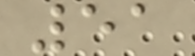51
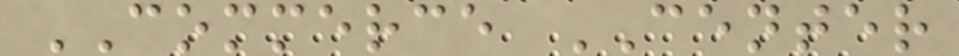COMMERCE CENTER
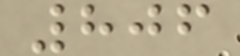806
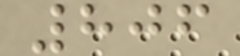806
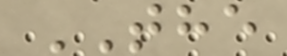THE
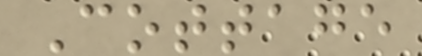Cottage
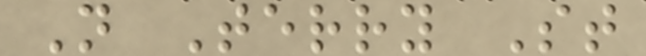N Terry St
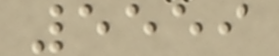5559
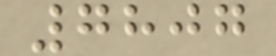7807
